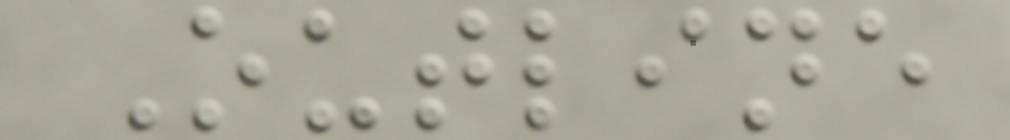Outline
